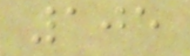105
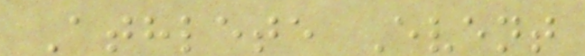Athlete Event
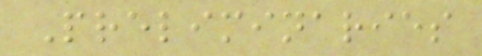Preliminaries
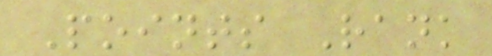Points Rank
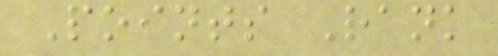Points Rank
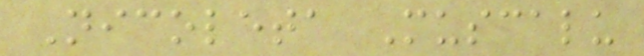Nicoleta Muscalu
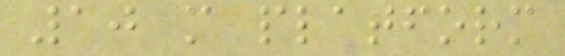10 m platform
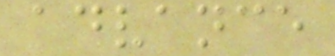advance
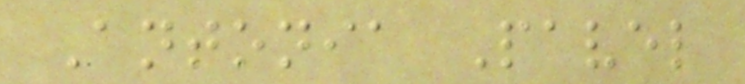Antonia Pavel
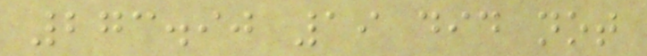273.90 19 did not
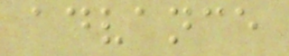advance
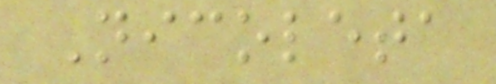Nicoleta
